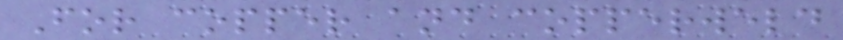For copper and copperweld
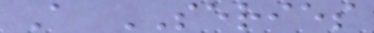A SERIES
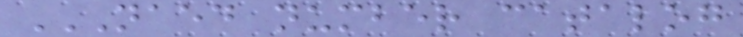NAED NUMBER CATALOG
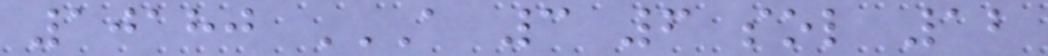10180 A 3 6 SOL 12
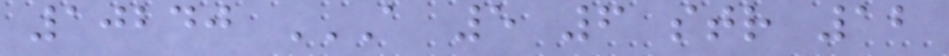10240 A 5 6 STR 12
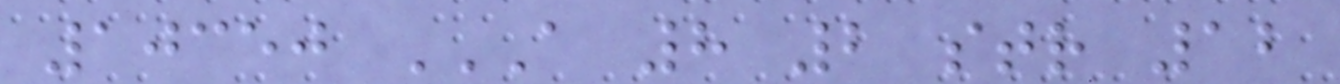10350 A 8 2 STR 12
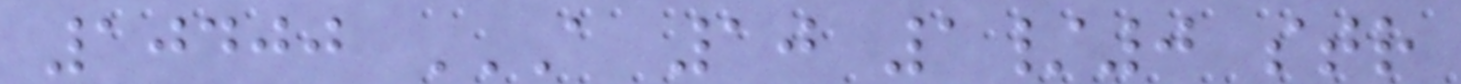10400 A 10 1/0 STR
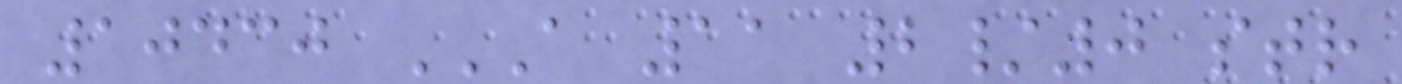10430 A 11 2/0 STR
